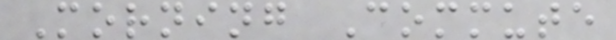Morning Commute
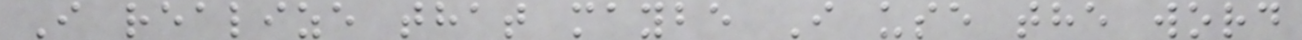I realize that maybe I use the word
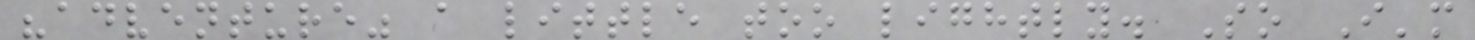"adventure" a little too lightly. So I'm
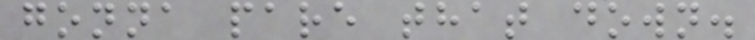gonna pare that down.
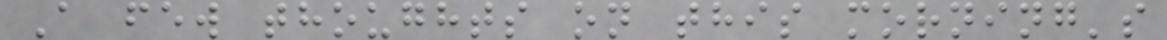A few thoughts on this morning's
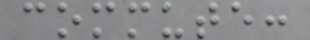commute:
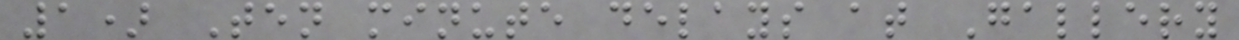1) Ten minute delays at Gallery
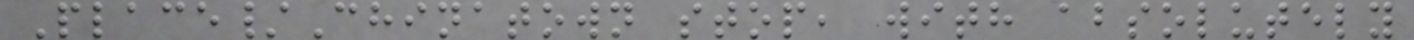Place/Chinatown stop, with absolutely
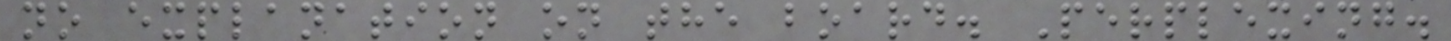no explanation on the board. Perplexing.
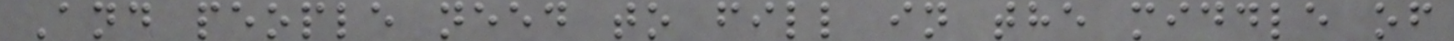And people need to fill in the middle of
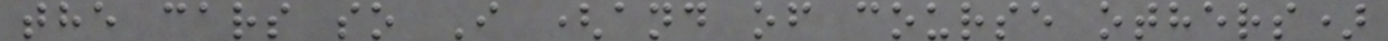the cars so I (and of course others)
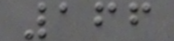166
